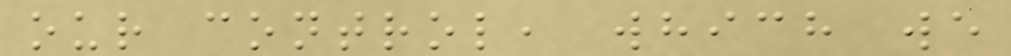our control, which we
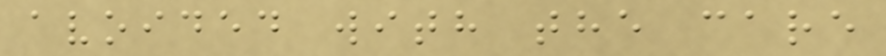avoided with the care
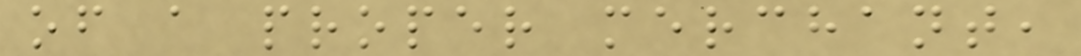of a proper merchant,
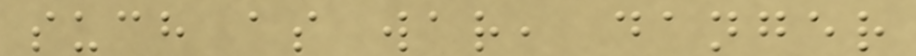such as war, danger
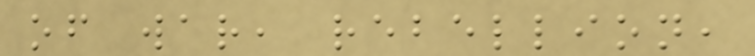of war, rebellion,
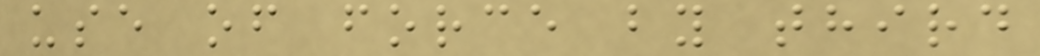use of force by third
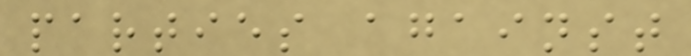parties against
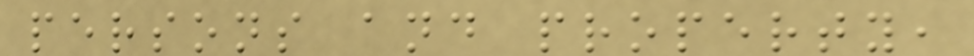persons and property,
